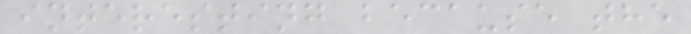interesting because the
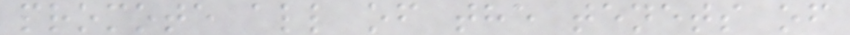promote all of the tenets of
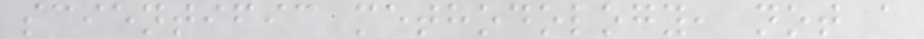scientific methodology, not a
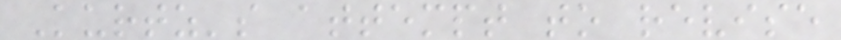Kurtz's attempt to revise
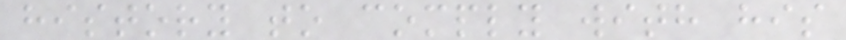history to comply with his
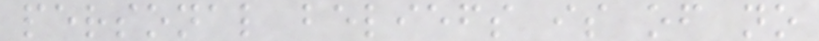personal beliefs is of no
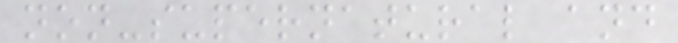non-supernatural and
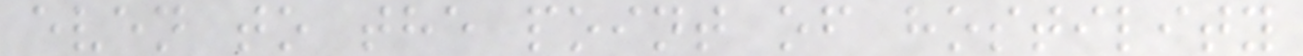even to the point of hostility
